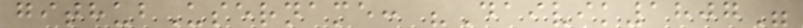githubUsername: "Daivik1807"
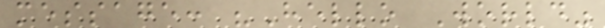message: "Hello World"
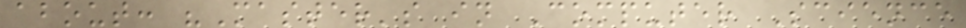about: "Master's in Computer Science
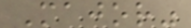Major"
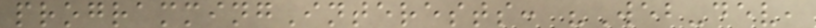programmingInterests: "Web-dev,
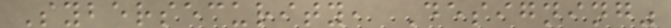Sybersecurity, Designing"
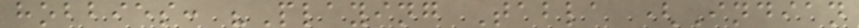hobbies: "Playing Tabla (Indian
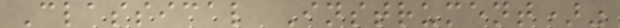Classical Instrument)"
